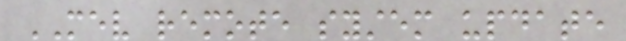MEV remote system update
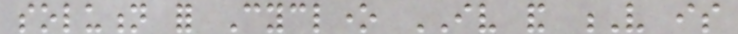solution for Cyclone IV and V is
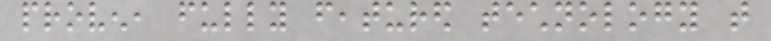proven, fully featured technology that
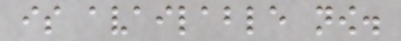is available now.
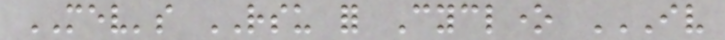MEV's RSU for Cyclone IV
